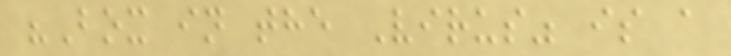"Box in the Virus" is a
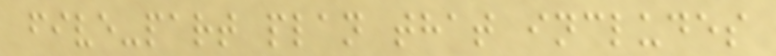five-part plan that includes
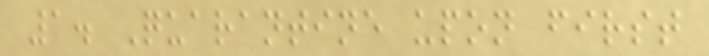1. Quarantine upon first
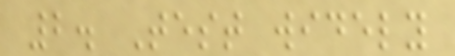2. Test widely
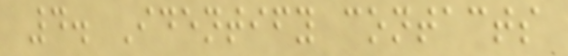4. Identify contacts
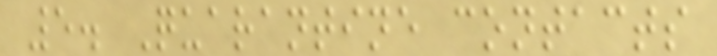5. Quarantine contacts
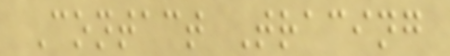Contact Tracing
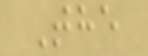The
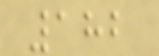182
